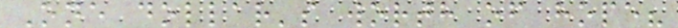One dollar's worth of hope?
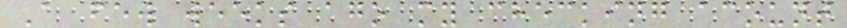A few weeks ago my checking acount
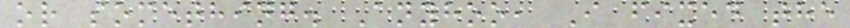or something. Anyhoo, I fixed the
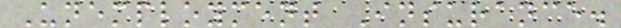Unemployment Insurance.
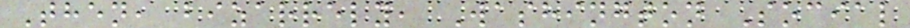Then, bizarrely, Washington Social
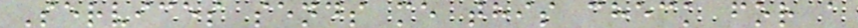Services sends me this check for a
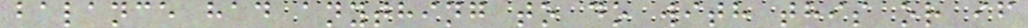balance had anything to do with this or if
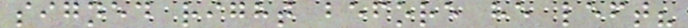signed right before he left?
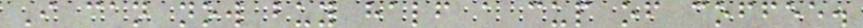I can now buy half a cup of coffee.
